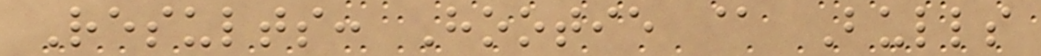Results: Hootie @ Bulls
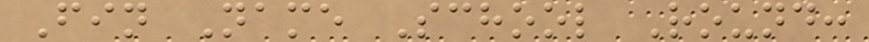Fin Name School Round:
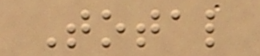Total
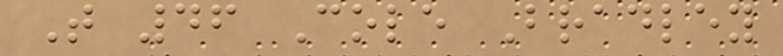T 46 Cole Bradley
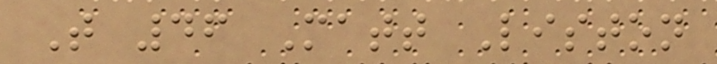T 46 Matt Liston
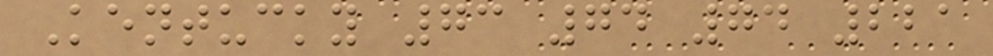Kentucky 73 74 74 221
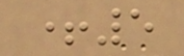+5
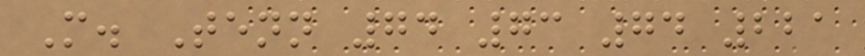M. Tenn 74 73 74 221
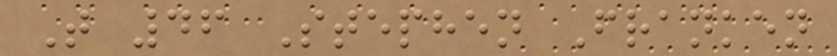T 46 Stephen Franken
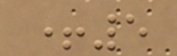+5
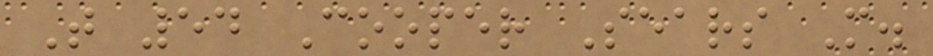T 54 Cooper Sears M.
